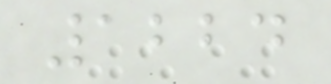1224
